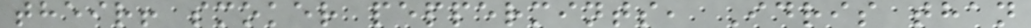their! smoker peppermints, Idris than
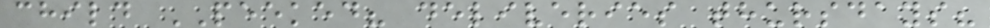child PEEKED? deliveries thursdays?
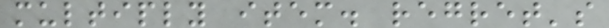multiply item. regret's
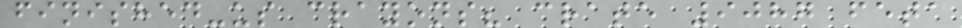finished-us crayons? crate 9087 feta
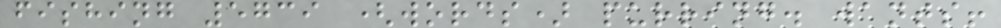fishing 5739 (words) purring. wants!
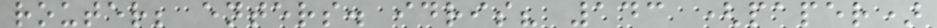router; enters. idris? 143 (paper)
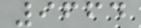9664
